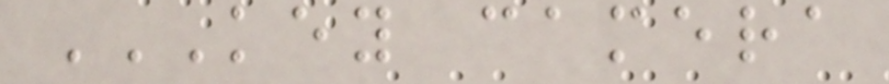KEY CAMERA
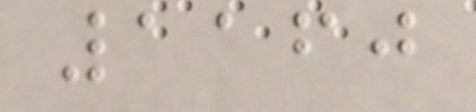1160
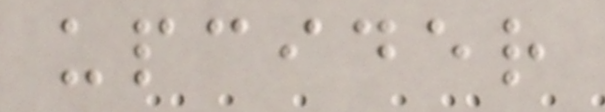upcider
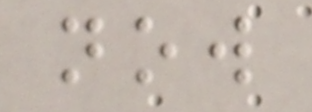now
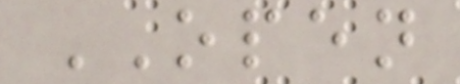OPEN
